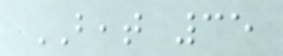BEAT 35
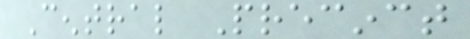Central Precinct
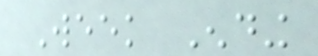Week Ending
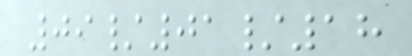09/01/18
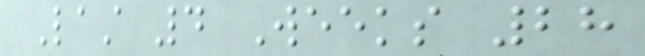Last 4 Weeks 28
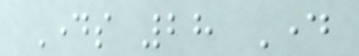Days 28 Day
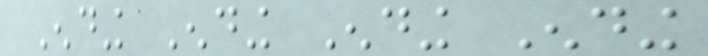Ending Ending Ending Ending
